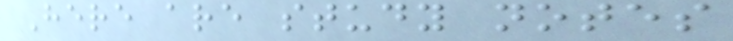Here are study notes
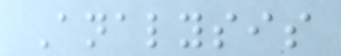Analysis
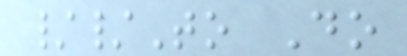//To Do
